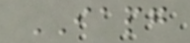IAPG
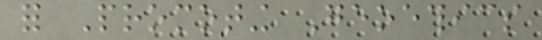for Promoting Geoethics
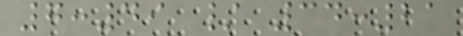7:49 / 34:21
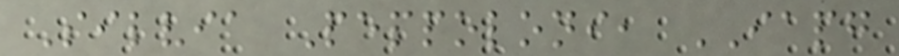Silvia Peppoloni, IAPG
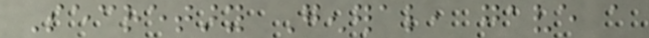Secretary General, gave a
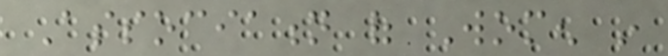Association of Women in
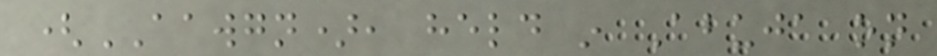(AAWGN), held in Abuja on
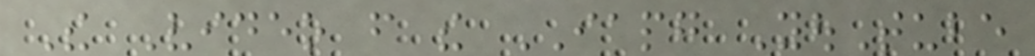The Video from the IAPG YouTube
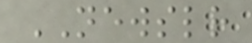NEWSLETTER
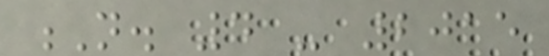N. 4 - 2015
